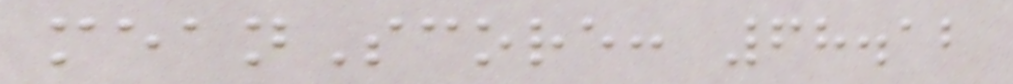meanScore: 68.12
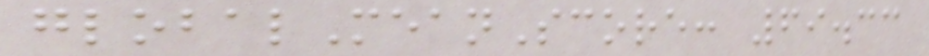globalMeanScore: 69.33
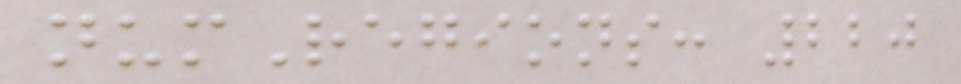numRegions: 220
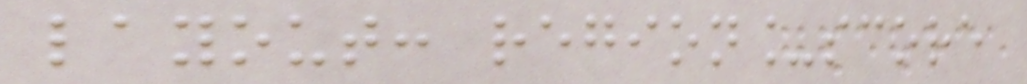layout: region_score
